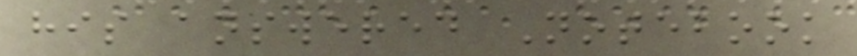his answered Notebook
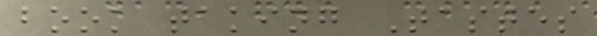book taking Tastes
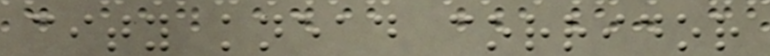city knead corridor
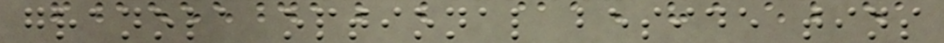granola optional beside tins
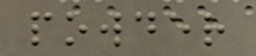powder
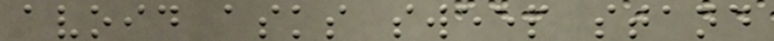avoid asks sweep stand
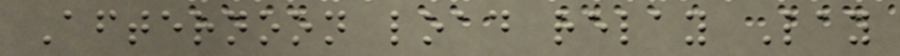Afternoon load relay Lay
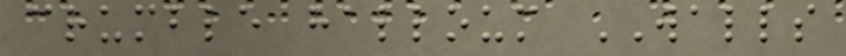crumble halloum WALLS
